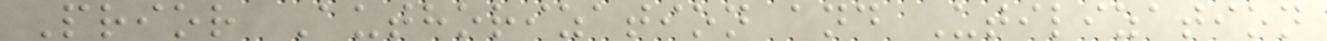Prior Authorization and Utilization
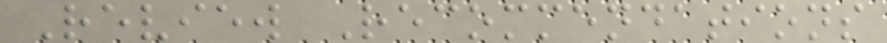Review Recommendations
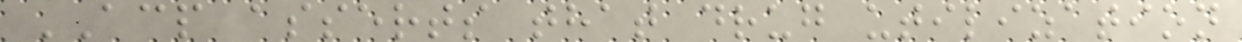ACP asserts that drug utilization
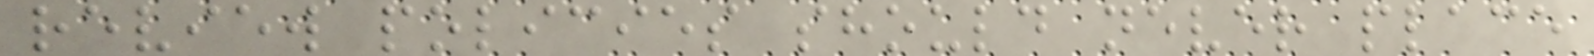review policies should never place
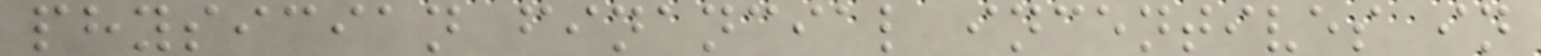physician financial incentives in
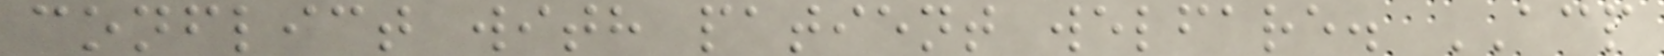conflict with patient welfare. ACP
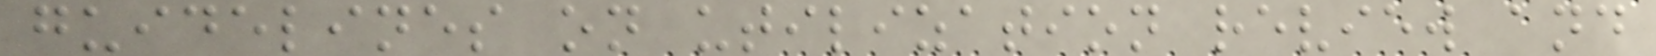guidelines on utilization review and
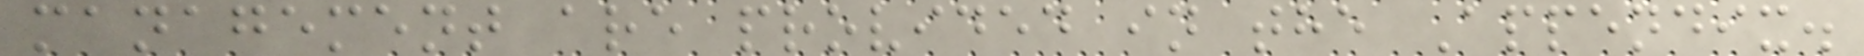management are provided in the Appendix.
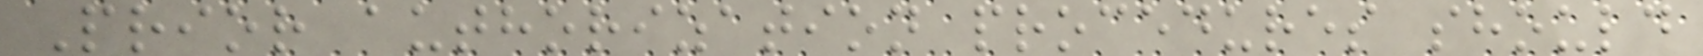Prior authorization procedures should
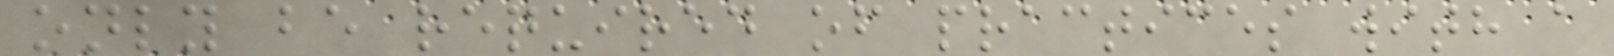only be required of practices with a
